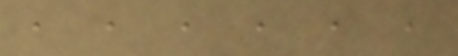, , , , , ,
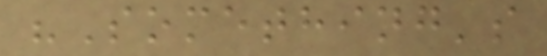"Something's
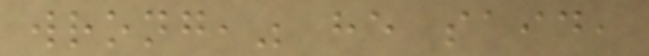wrong," he said,
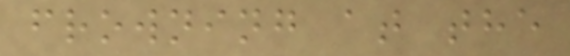frowning at the
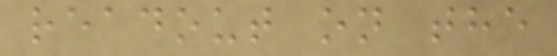readout on the
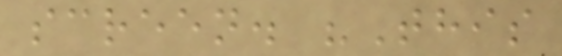screen. "This
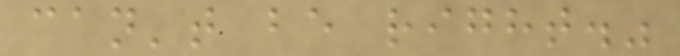can't be right."
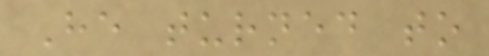He turned to
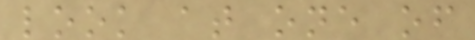look at one of
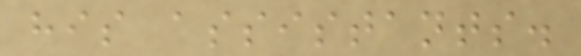his assistants.
